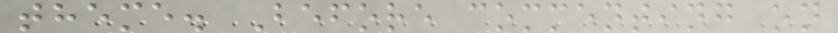theme. Before commenting on
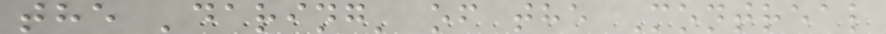the 'daring' of the Montreal
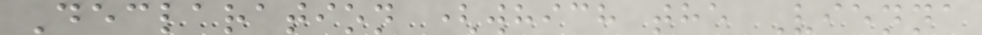Declaration (which the Vienna
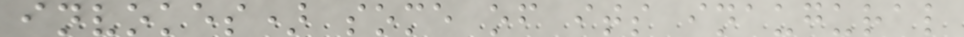invokes) some of its inaugural
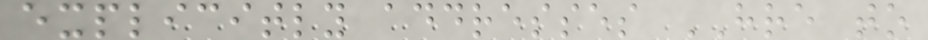explicitly addresses HRE to
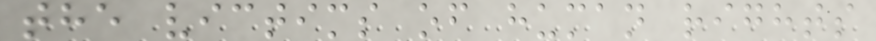the victims of human rights
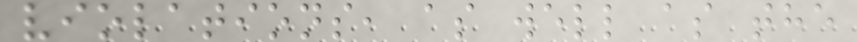violations, as well as the
